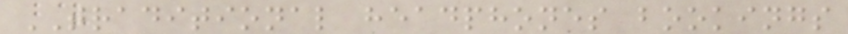TRADITIONAL headphones bookings
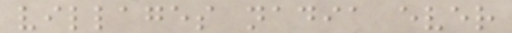villages nadia ever
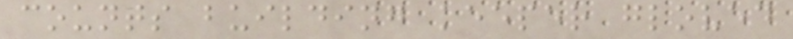counts building keeper gloved
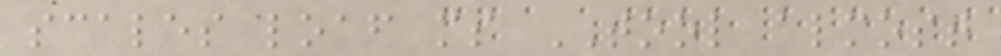scales loaf ms TOOL almost
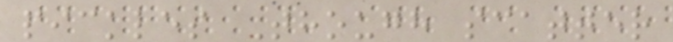pickles Though scatter
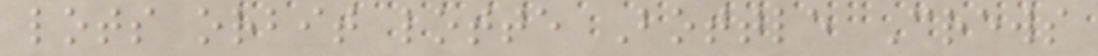lots orbit lotte Bottle Crews
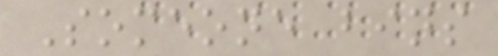Someone bins
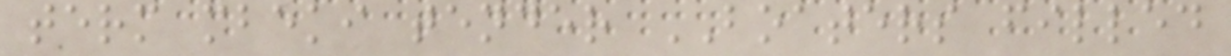term mbeki tender BOATERS filled
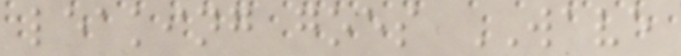leaking goes WAVE
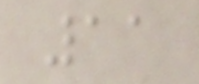11
